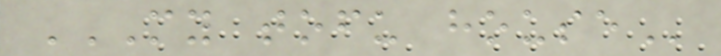MY TOFU HOUSE
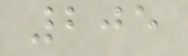205
